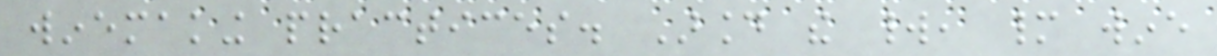winemaking practices. Around the world, many wine
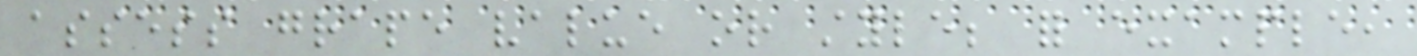assess grape value or style; for example,
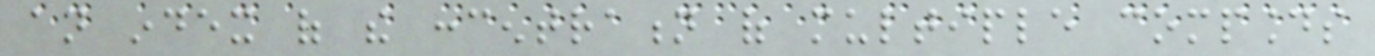an index of the concentration of multiple compounds
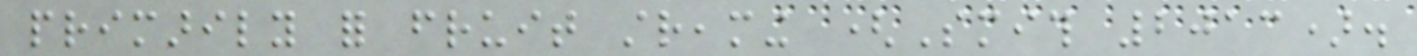primarily for fruit streaming (Smith 2013).
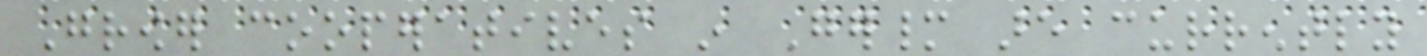Grower cooperatives in Germany are currently
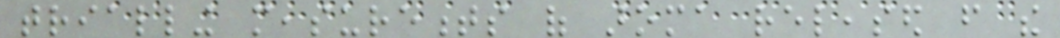trialling measurements of aroma released from the
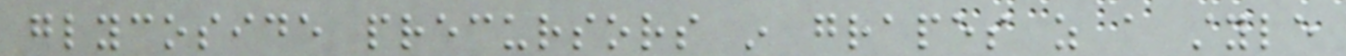glycoside precursors in grapes as a style
